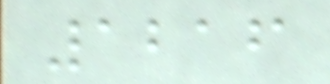1216
